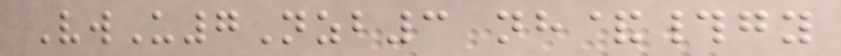VwU7Nzb3 nh&#gy
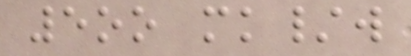5oo mk/w
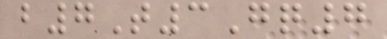b7T3Gq7
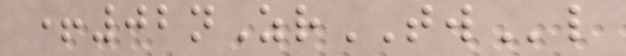+02nZrTWl
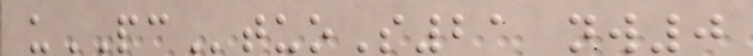uPCtuoS21 nw0
